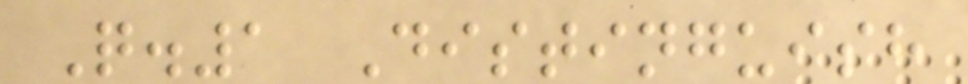Q.1 Distinguish
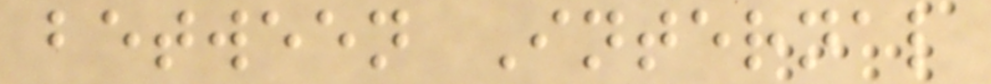between Internal
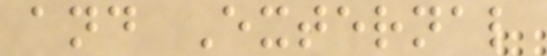and External
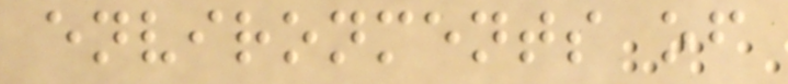environments of
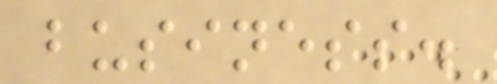business.
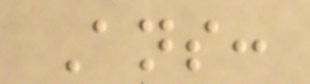Ans:
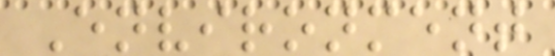Environment
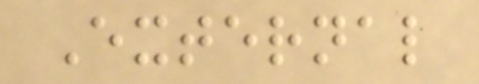External
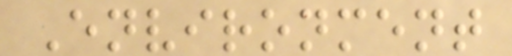Environment
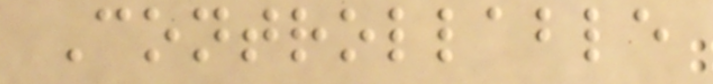Controllable
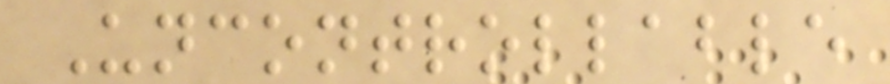Uncontrollable
